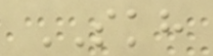SKH
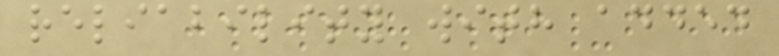reliability with added
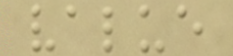value
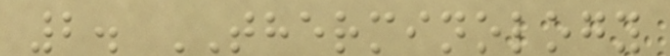2. THERMINOLOGY
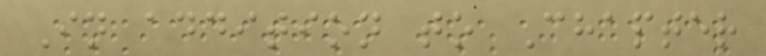In addition to Chapter
